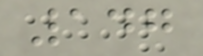147
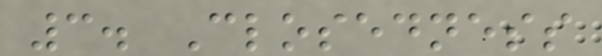3. Closedness
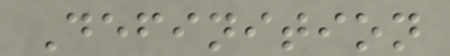Definition
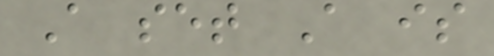A set A is
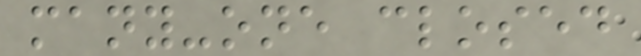many-one closed
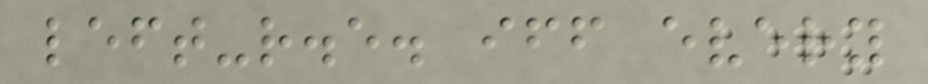left-r.e. iff every
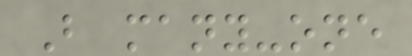B many-one
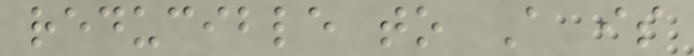reducible to A is
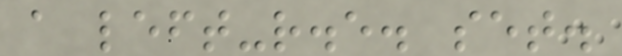a left-r.e. set.
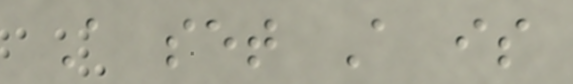A set A is
